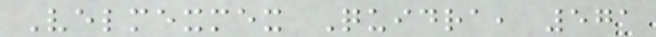Velmexmex Quidra, 571
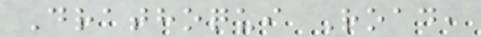Drathoqui Road,
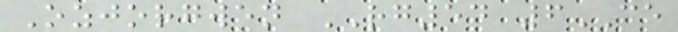Ozjorgwen RG54 6CE
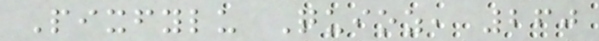Pixfylu Quioz, 260
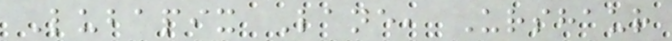Lubapix Lane, Urshaur
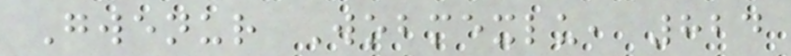Gwenur Wobmexlu, 824
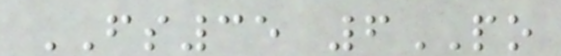FS35 6PO
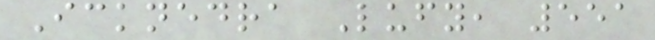Icknedra Lufy, 551
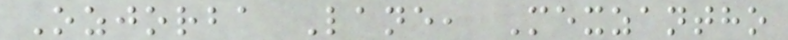Ozjorba Lane, Mexzantho
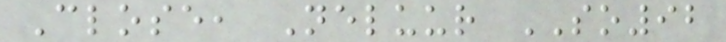Close, Neluur SO92
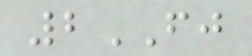2FJ
